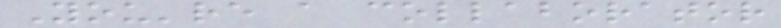You're a collaborator
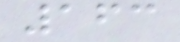163
